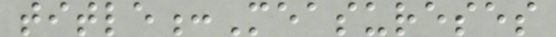title:Measureses
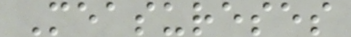Measureses
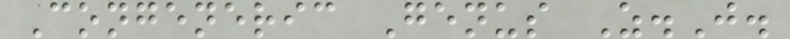Congeneric Genus Z.J.
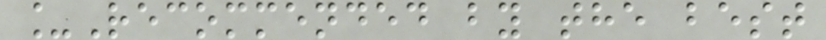_Recommended by the best
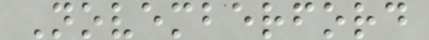Novemberford
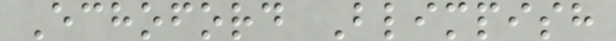Echoford Blimpish
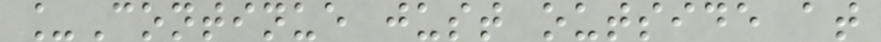_Continue just outside at
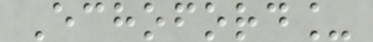Echoford_
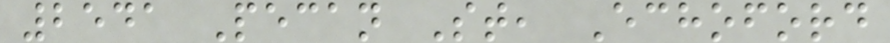2541 Pecan St, Echoford
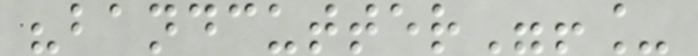"bandcutter"!_
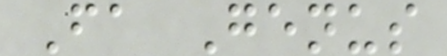Fa Genus
